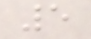5
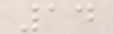14
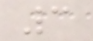3
